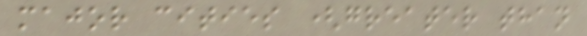major cities (greater than
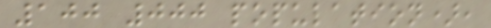100 000 population),
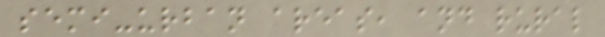semi-urban areas, and rural
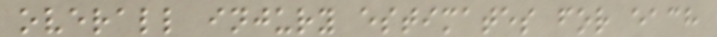overall injury estimates for each
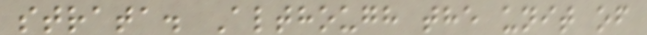strata. Although the unit of
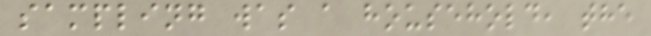sampling was a household, the
